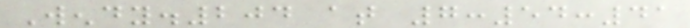Wendy.204 at 7:54:41
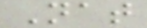Nat
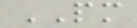PM
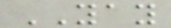YAY
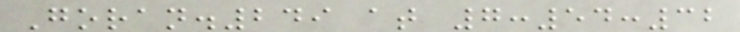Goran.249 at 7:54:32
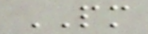PM
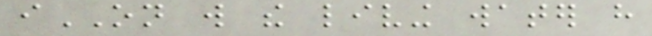iON will the living water have
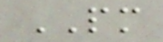PM
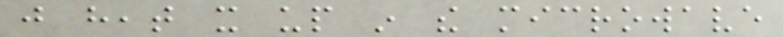just heat it up in the microwave
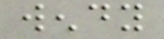wendy
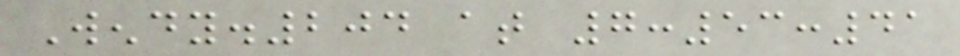Wendy.204 at 7:53:41
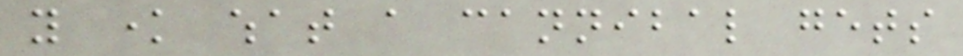you know what a cannibal gets
